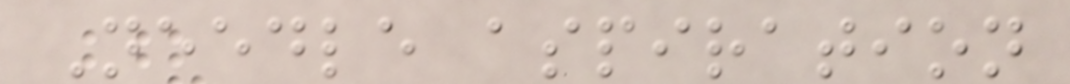Needle aspiration
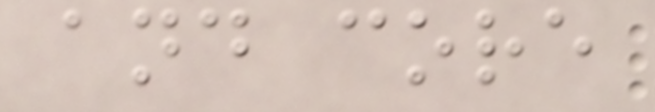and core
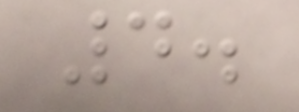4.
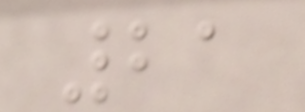21
